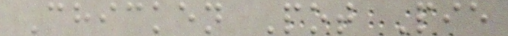Chicken Pot Pie
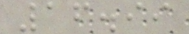16.99
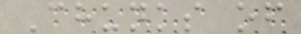Chunks of
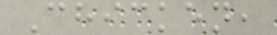Chicken,
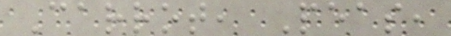Carrot, Peas,
